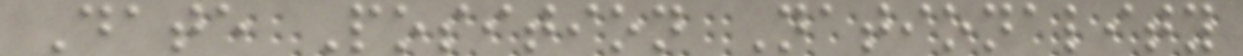Date Position Nationality
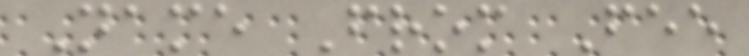Name From Fee
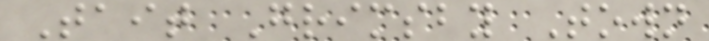Tait Grimsby Town
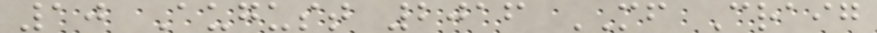10 August 2016 MF Craig
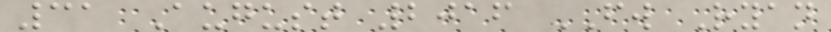31 August 2016 FW Ryan
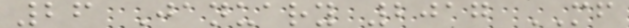26 January 2017 MF
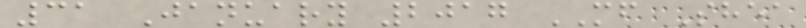31 January 2017 MF Shea
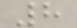8
